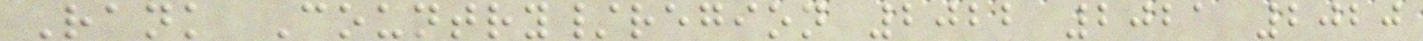Rank Country/region 2022 2021 2020
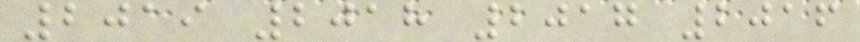2019 2018 2017 2016
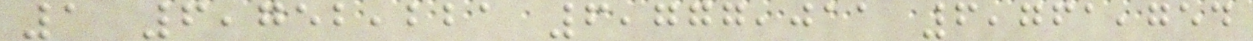1 6,752,221 6,777,011 6,761,754
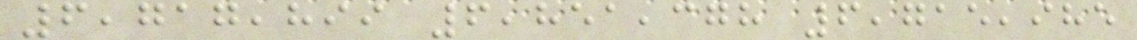6,717,899 6,851,378 6,715,985
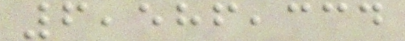6,586,334
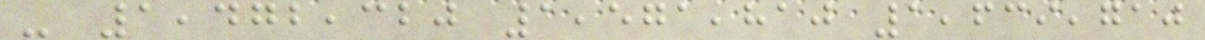- 1,472,320 1,571,810 1,639,710
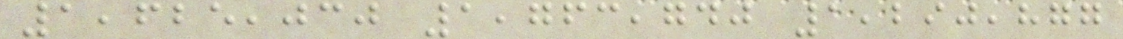1,625,030 1,763,740 1,290,877
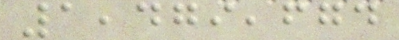1,479,674
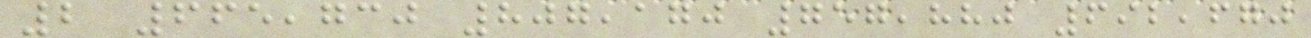2 665,730 807,170 757,880 692,670
